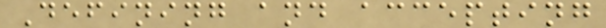Defining and accepting
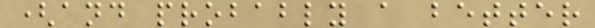(and probably a better
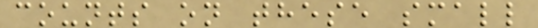counts on these small
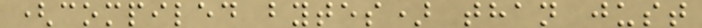(compiled bytes) than just
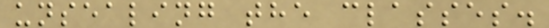unsealing the classes.
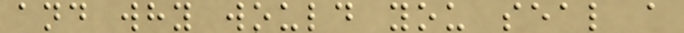and why would you seal a
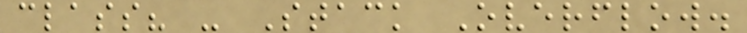class? - Stack Overflow.
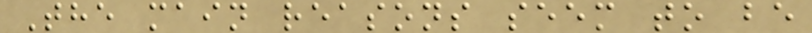The main reasons seem to be
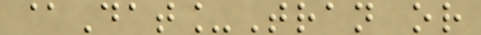@Dat_Tran or
